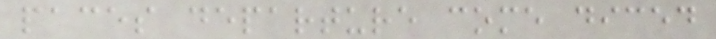paces departure come diced
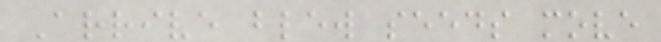Arrive blew seeds move
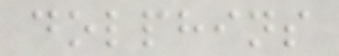dolphins
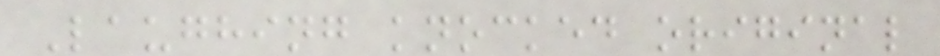Laughing knocked original
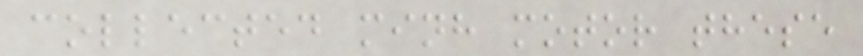collected minh motor these
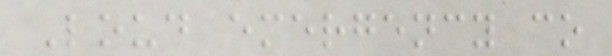Loud emergency co
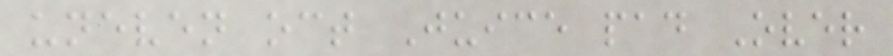uneven oct Juice pad Over
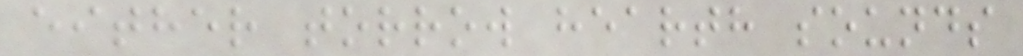either torrow hearth sounds
